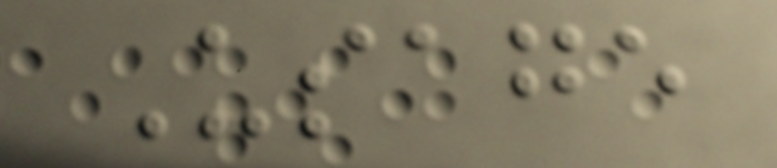Usage
